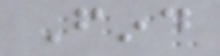Find
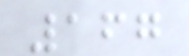167
